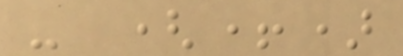- (+)
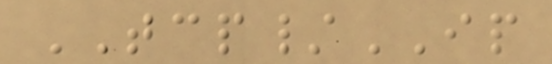TCP/IP
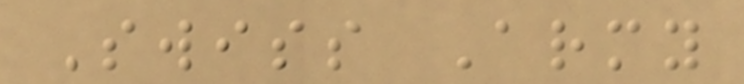Swiss Army
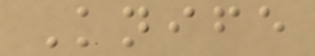Knife
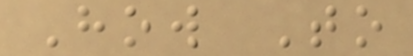How To
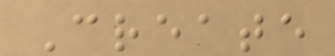Create
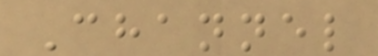Channel
